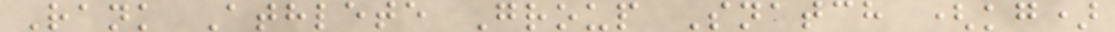Rank Athlete Group Snatch (kg)
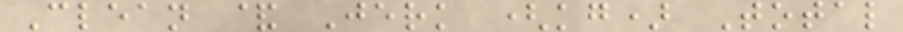Clean & Jerk (kg) Total
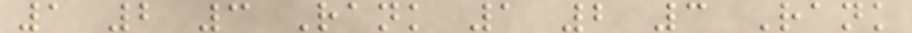1 2 3 Rank 1 2 3 Rank
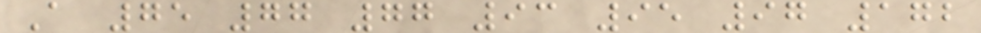A 75 77 77 93 95 97 172
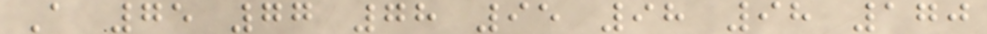A 75 77 78 95 98 98 170
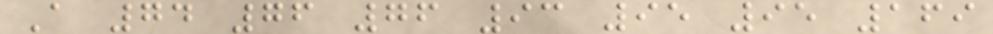A 74 76 76 93 95 95 169
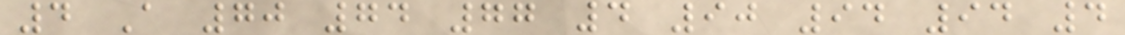4 A 70 74 77 4 90 94 94 4
